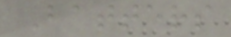Batters
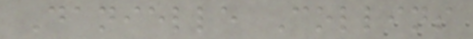Danielle Collins
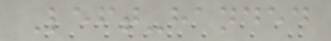Left-handed
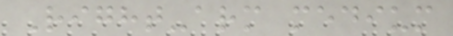Right-arm medium
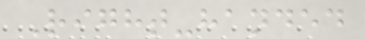Right-handed
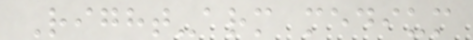Right-arm medium
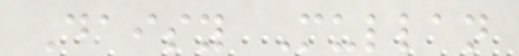Daisy Mullan
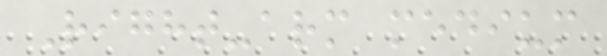Right-arm medium
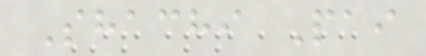Shachi Pai
